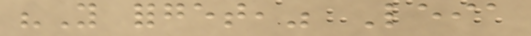"You forget," Leia
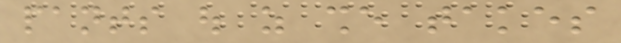pants out as she takes
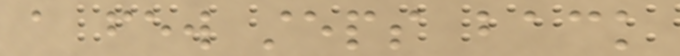a few steps back
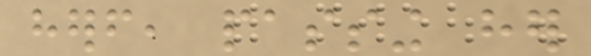herself, passing her
